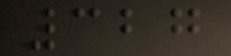327
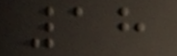18
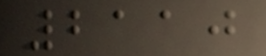2110
